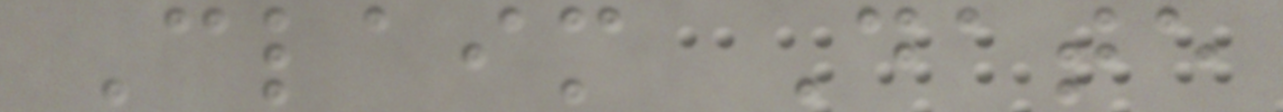Claim Date
